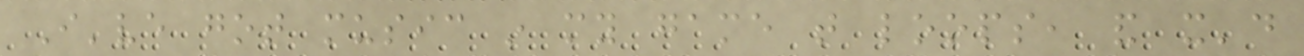I've got music in my game that loops, and it'd
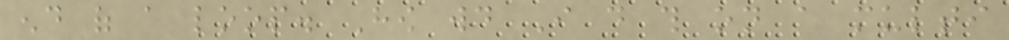end of a loop. How would I do this on a multi
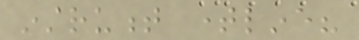instrument timeline?
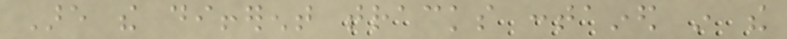Are the different tracks contained in the
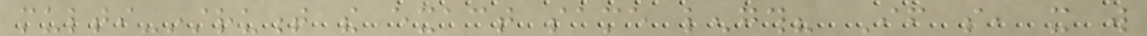multi-instrument the exact same length? If so, it will
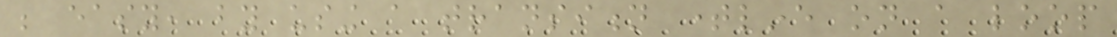be easy, by using a transition timeline on a loop
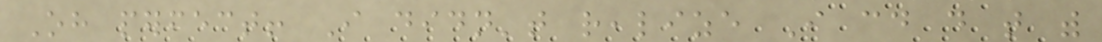Oh perfect! I didn't realize I could do that with
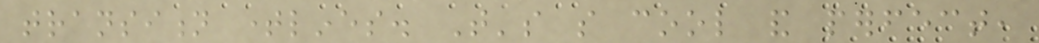transition timelines. That's so cool and perfect,
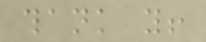thank you!
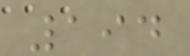194
